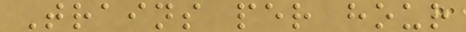Trains per hour
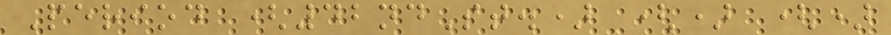Period (42ndSt.) () ()
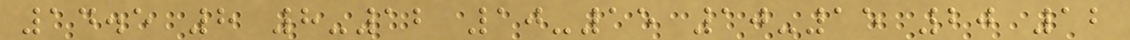14.5 8 8-12 10-15 10-15 20 12
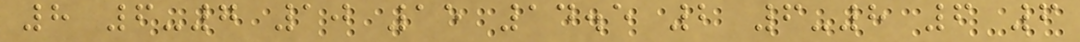8 6-7 10 15 14.5 2 6-8 6 6
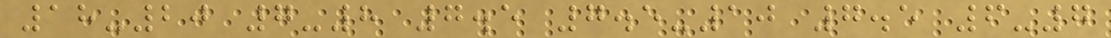18-20 7-8 7.5 7.5-10 7.5 6-7
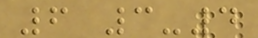6 3-4
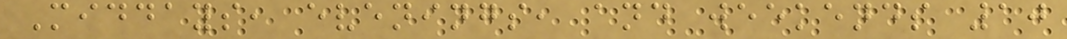Middays, evenings, and weekends 10
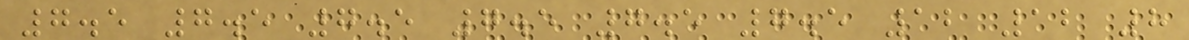7.5 7.5 7.5 7.5 7.5 7.5 12 12 8
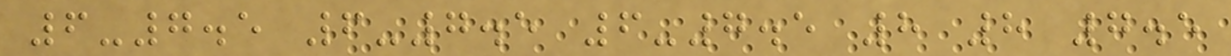6-7.5 6-7.5 6-7.5 8 8 7.5
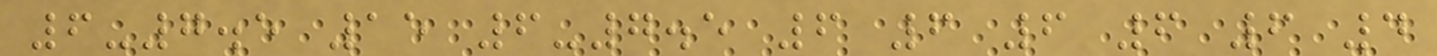6-7.5 15 6-7.5 6 6 6 6 6 4
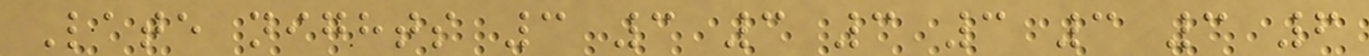Late nights 3 3 3 3 3 3 3 6
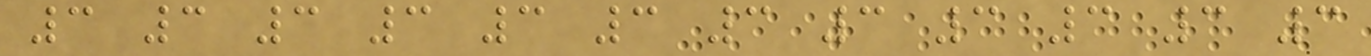3 3 3 3 3 3 3 3 3 3 3 3
